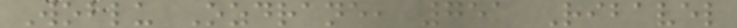Woblu Ozdrane, 751 Ribavel
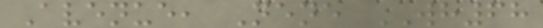Avenue, Nene WH68
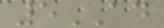5AD
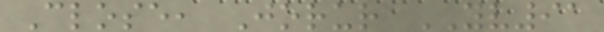Close, Jorur YV91
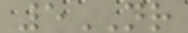5NR
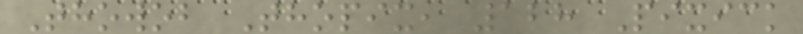Thowob Thopix, 128 Pixick
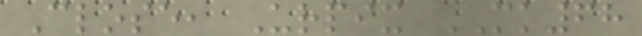Close, Urpix MK68
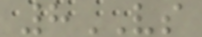8VS
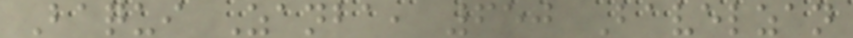Baqui Zanba, 650 Bavelzan
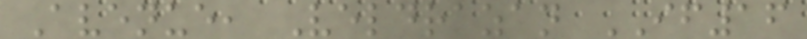Avenue, Veldrazan IF16
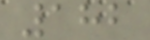182
